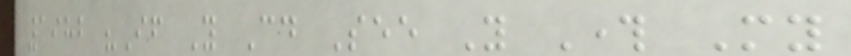1982 "If You Could See You Through My
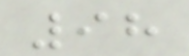98
